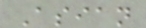Asian
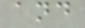and
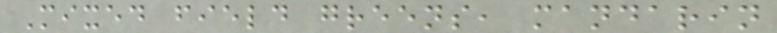Mixed field greens, mandarin
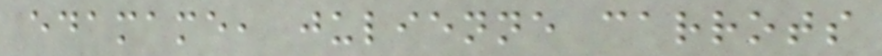edamame, julienne carrots
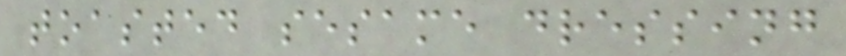toasted sesame dressing
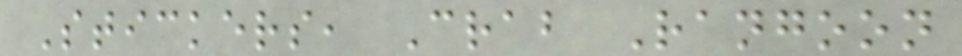Stickers, Crab Rangoon
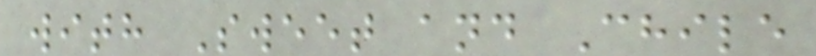with Sweet and Chile
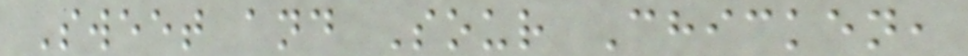Sweet and Sour Chicken,
